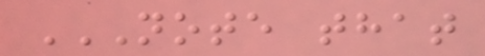NOTE THAT
